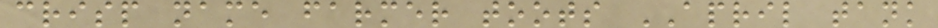crisp name farmer toots APRIL tank
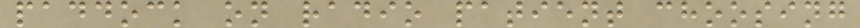paddock on radio patient choosing
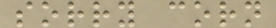sorry corn
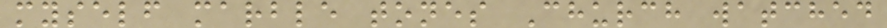myself marble tones Church watched
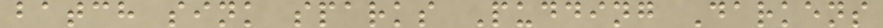batch sink sparks Pudding Darkens
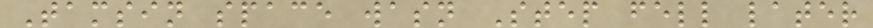Tamsin space wasn Step fell later
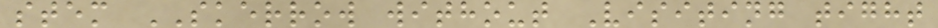stem SKERROW without Visiting tight
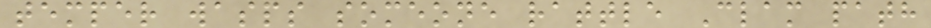temper wasps someone rattle Clam path
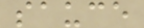sauce
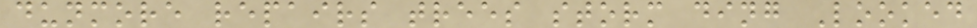dunmore repairs trees storm ding Looked
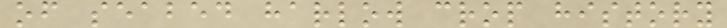of seabed harlow crop history
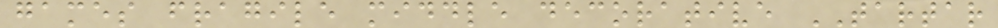games fragile middle decorative TARTAR
